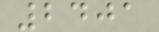2401
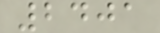2401
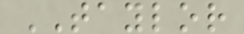TAYLOR
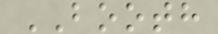BOOTH
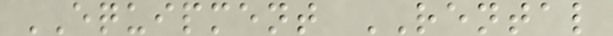EQUIPMENT RENTAL
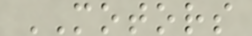MOTORS
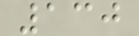130
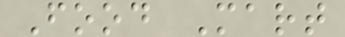Food Mart
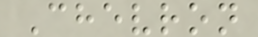Chevron
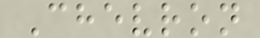Chevron
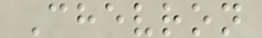Chevron
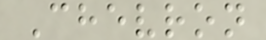Chevron
